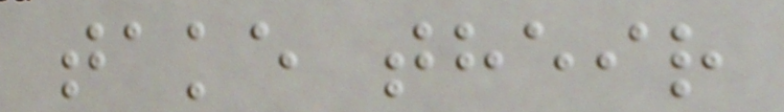take their
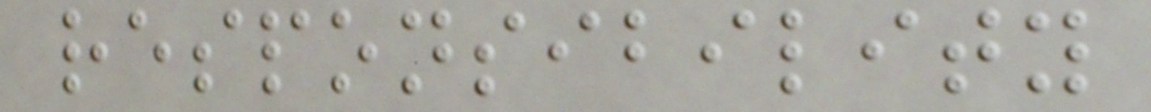responsibility
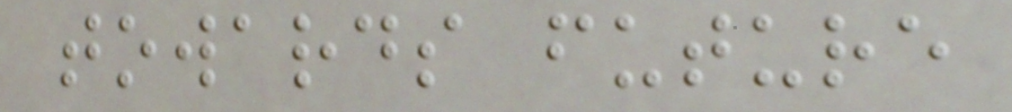towards future
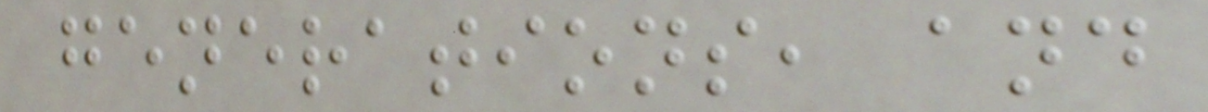generations, and
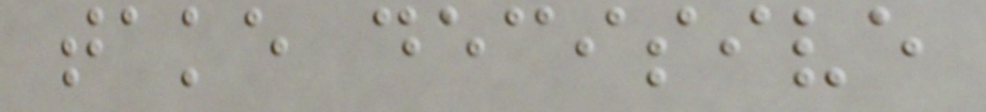take decisive
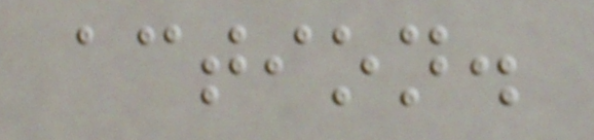action.
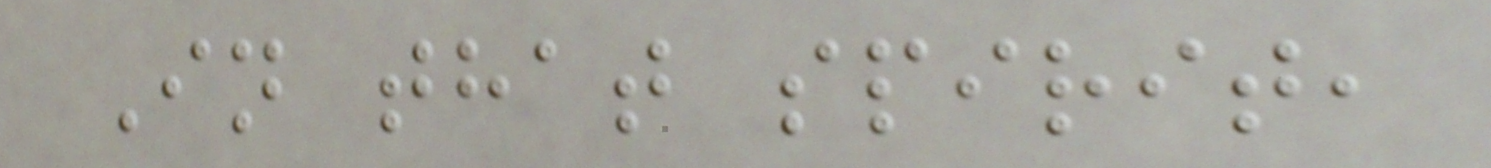In that spirit,
